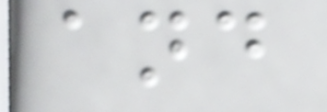and
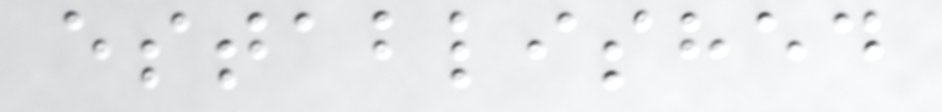established
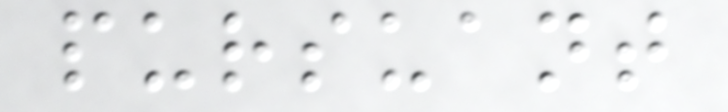pursuant
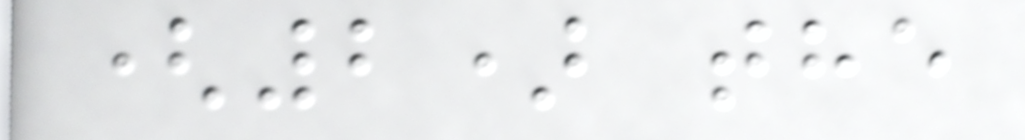(2) the
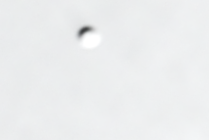a
